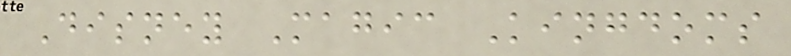Disney Magic Kingdoms
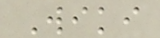Wiki
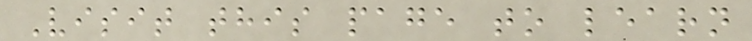Visit this page to learn
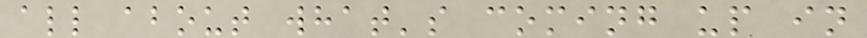all about what's coming up in
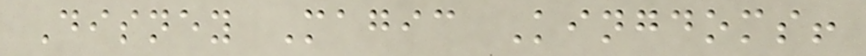Disney Magic Kingdoms!
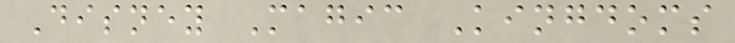Disney Magic Kingdoms
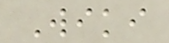Wiki
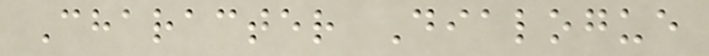Character Dialogue
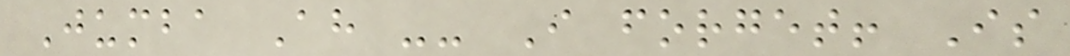Jumba Ah -- I forget! Is
